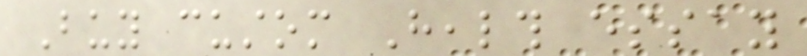Buy custom Health essay
